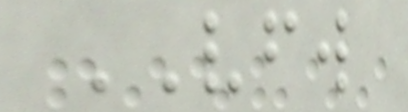VFW
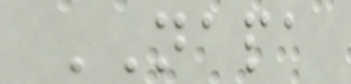NAPA
